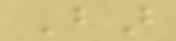Bar
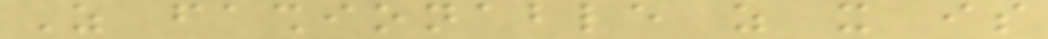As fashionable as it is
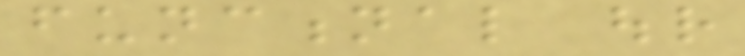functional our
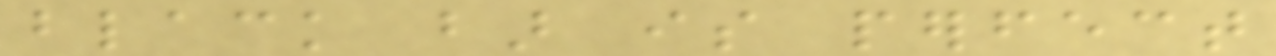black bar is perfect
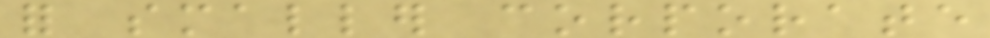for smaller corporate
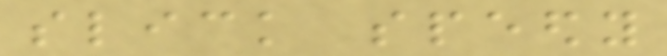slick speedy
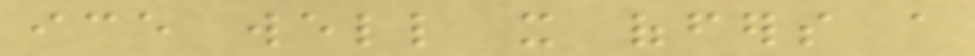ice well it offers a
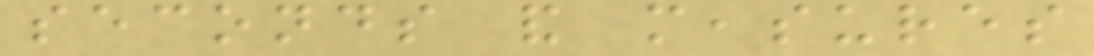seconds and measures
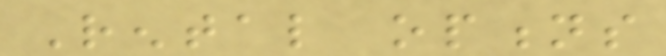Rental options
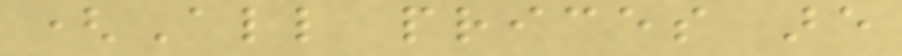(All prices are
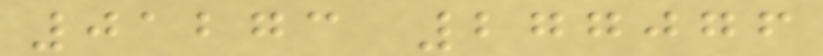01273 277076
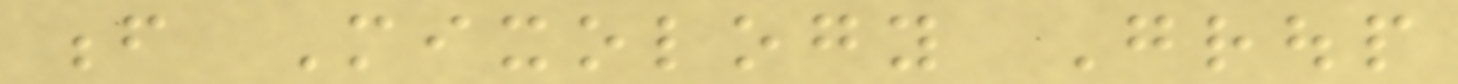f Mixology Group
